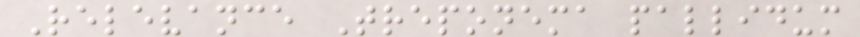Relevance Treponema pallidum
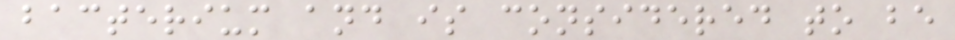bacterium and is considered to be
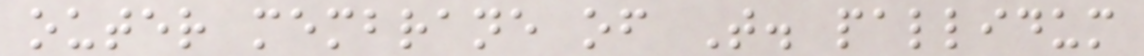outer membrane of T. pallidum
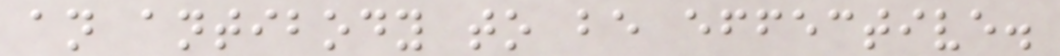an antibody to be effective.
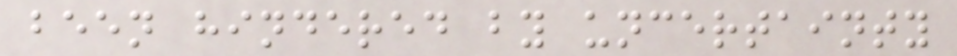been hindered by uncertainty
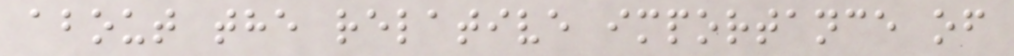about the relative importance of
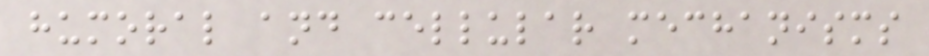humoral and cellular mechanisms
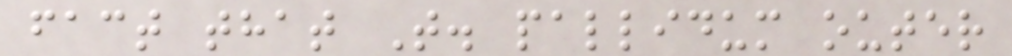fact that T. pallidum outer
